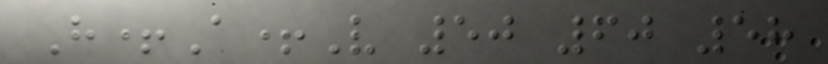H+A+V 50 60 58
